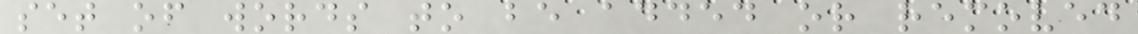set of words to be added or removed
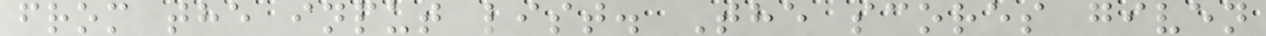from the input list. The scores given
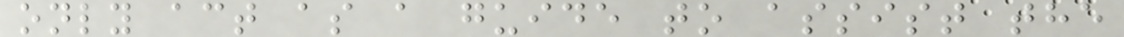only act as a guide to assist the
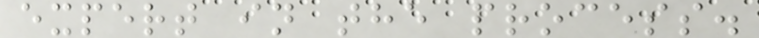expert in the process.
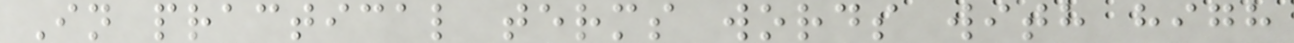In practical terms words with high
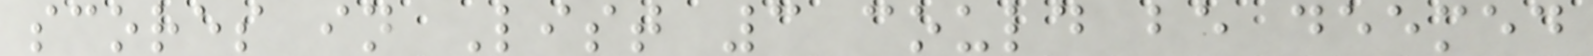scores in List 3 could be deemed
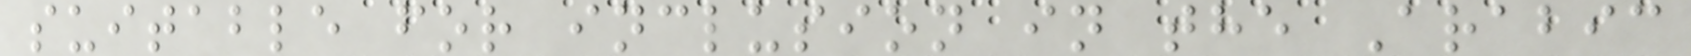suitable for inclusion in the Arabic
